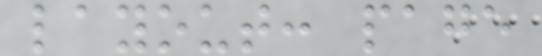layout: page
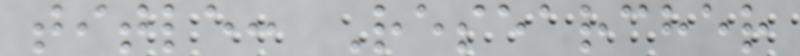title: Researcher
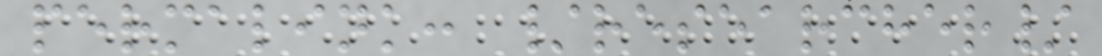permalink: /researcher/
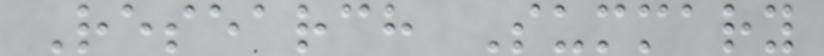Research Summary
